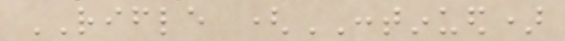RIFLE (CONTINUED)
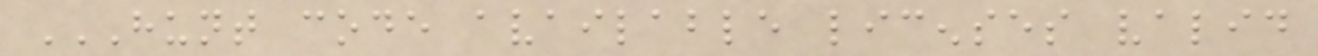HUNT CODE AVAILABLE LICENSES VALID
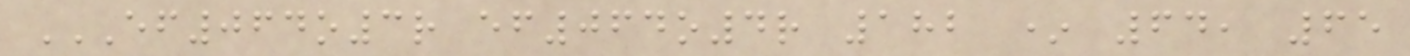EF064O3R EF064O4R 182 * 64, 65
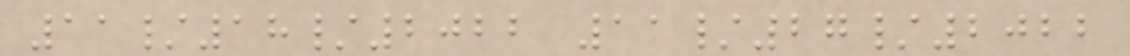11/18/2022 11/27/2022
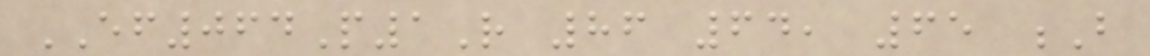EF064P1R 86 64, 65 B
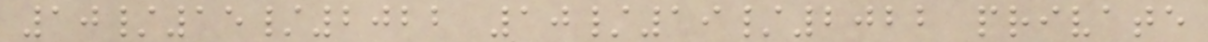10/15/2022 10/19/2022 private
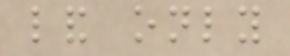land only
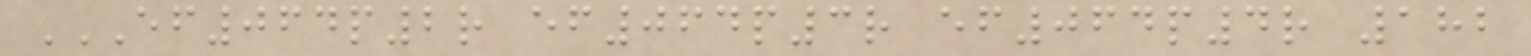EF064P2R EF064P3R EF064P4R 182
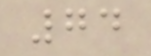74
